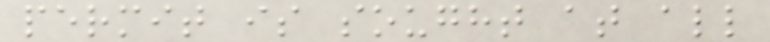permit is sought at all
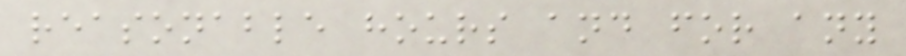reasonable hours and for any
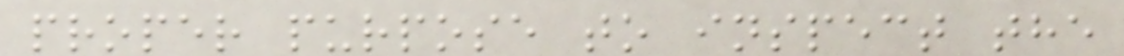proper purpose to inspect the
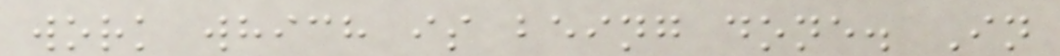work which is being done. In
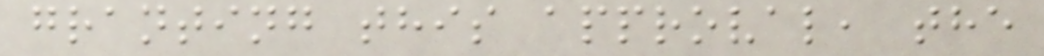granting this approval, the
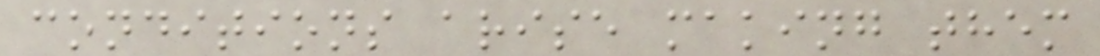conditions arise making them
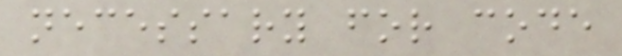necessary for code
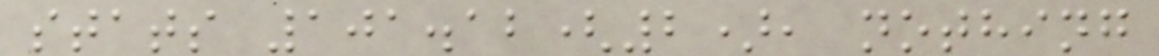stats 101.12(2), nothing
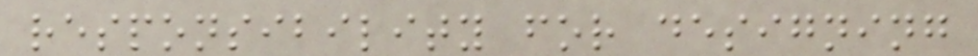responsibility for designing
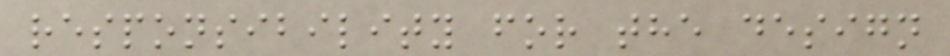responsibility for the design
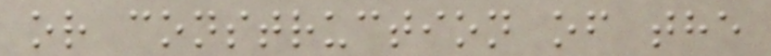or construction of the
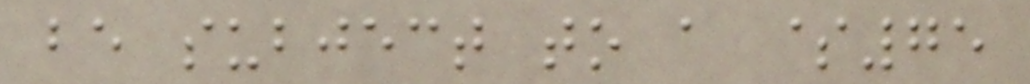be subject to a $75
